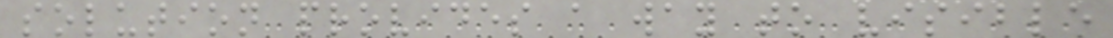solution provides a way to visible
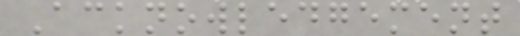Acknowledgement
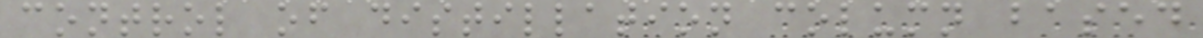control of distillation column based
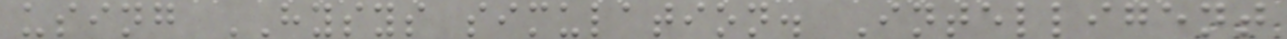using HYSYS simulation. Intelligent
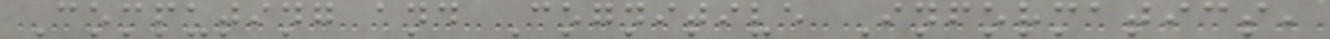Computing and Cognitive Informatics,
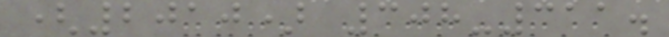(2010) 308-311.
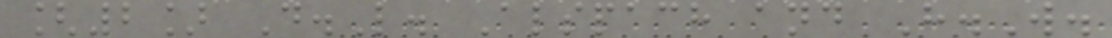[2] D.L. Alspach and H.W.
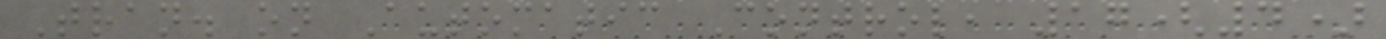Tran. on Automatic Control, 17(4)
